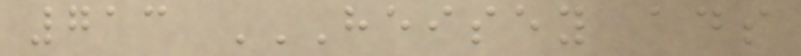713 HEISEY ADS
